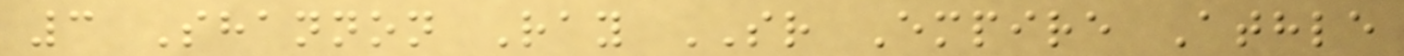3 Shannon Ray SR Empire Athle
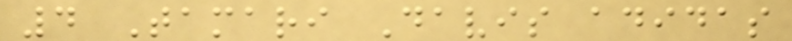4 Tamari Davis adidas
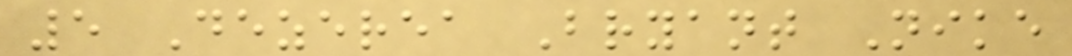5 Dezerea Bryant Nike
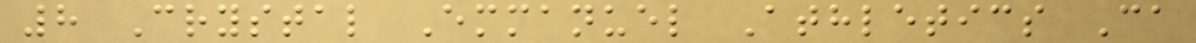8 Crystal Emmanuel Athletics Ca
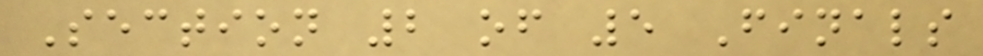Section 2 of 5 Finals
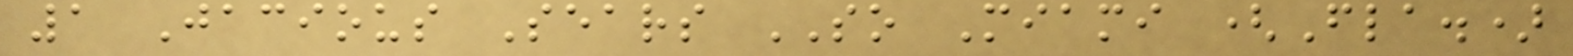1 Jacious Sears SO Miami (Fla.)
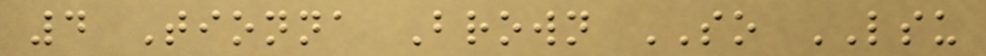4 Tionna Brown SO LSU
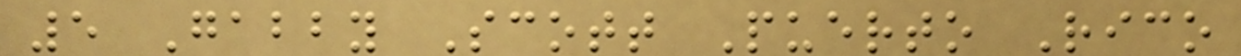5 Gabby Scott Puerto Rico
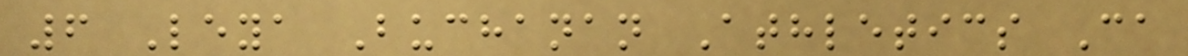6 Leya Buchanan Athletics Ca
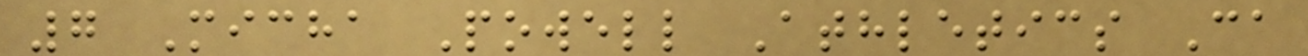7 Micha Powell Athletics Ca
